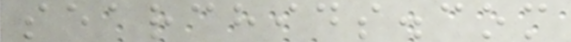searchids.com
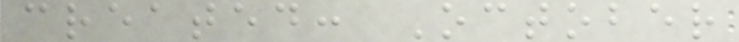created: October
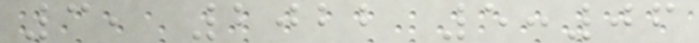3, 2022 5:06
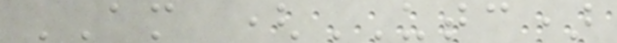AM (UTC)
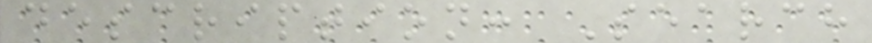description: Search
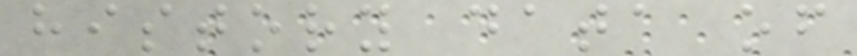history data of
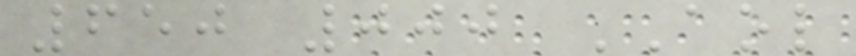650 000 AOL
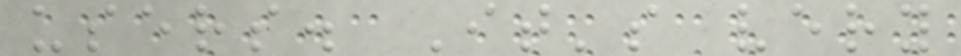users. It's very
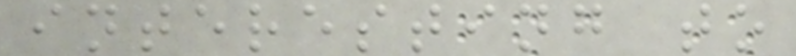interesting to
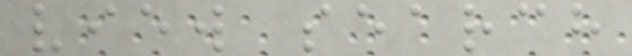view search
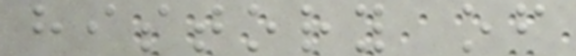history of
